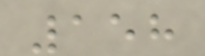158
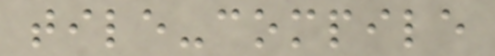tile-compile
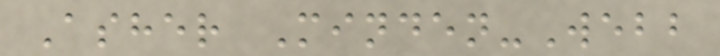Asher Minden-Webb
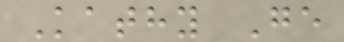Kathy Ge
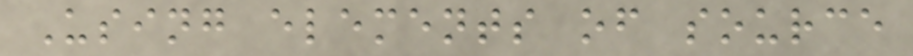Using elements of source
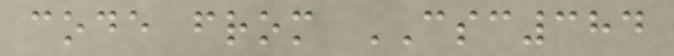code from CSC384
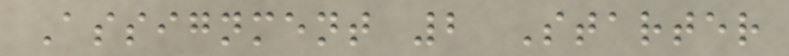Assignment 2 Starter
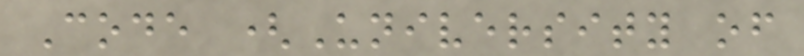Code (University of
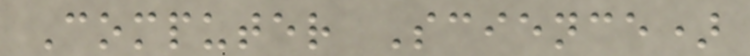Computer Science)
